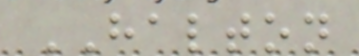HALTON
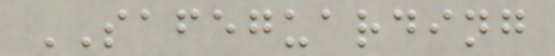SAFEGUARDING
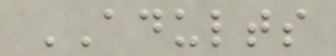ADULTS
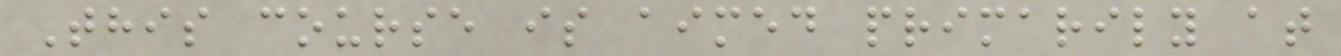This course is aimed primarily at
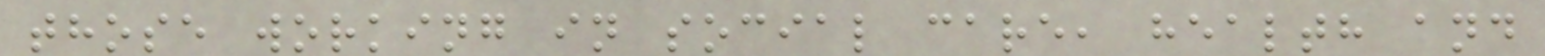those working in social care, health and
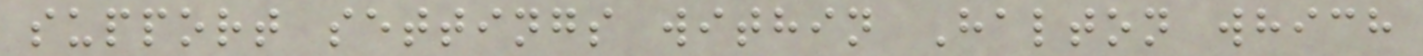support settings within Halton which
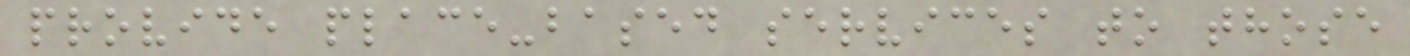provide place-based services to those
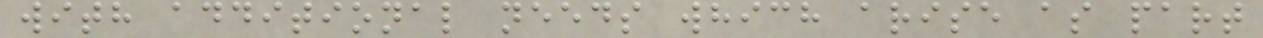with additional needs which arise as part
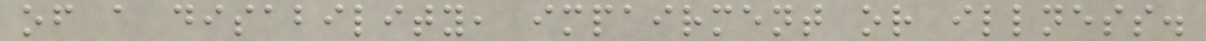of a disability, impairment or illness.
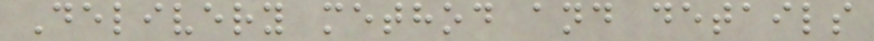Delivery method and details
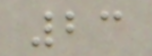23
